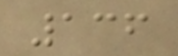136
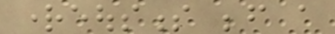righteousness before a
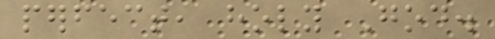perfect, holy God.
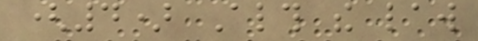(4) Although the law
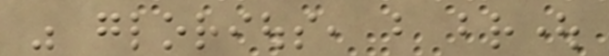was glorious, but brought
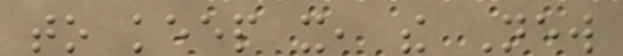to keep it, the New
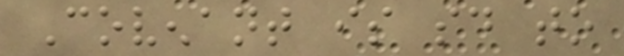Covenant is said to
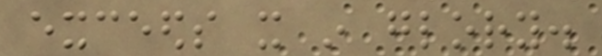exceeds it in glory.
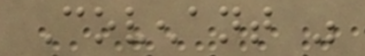Covenant was
